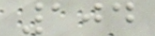104
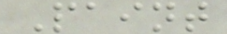Paint
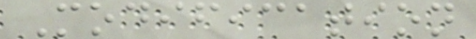Modification
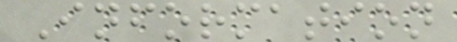Information
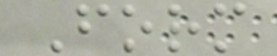Form
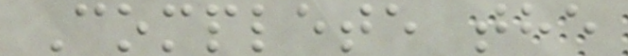Complete the
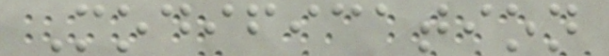Modification
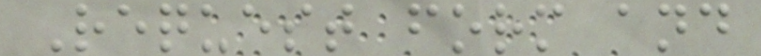Request form and
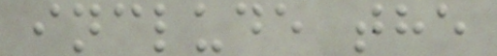include the
